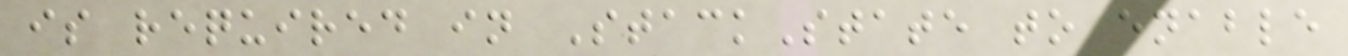is required in StackState to enable
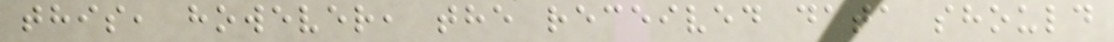this, however, the received data should
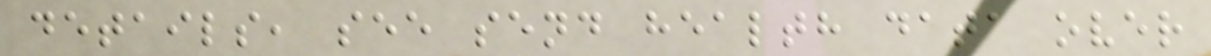details, see send health data over
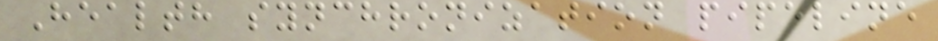Health synchronization pipeline
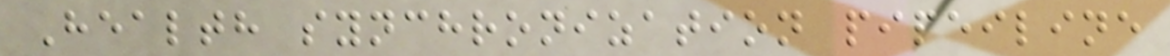Health synchronization pipeiline
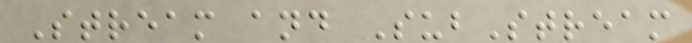Stream and SubStream
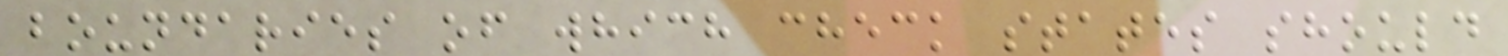boundaries of which check states should
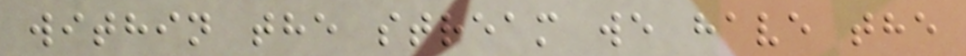within the stream we have the
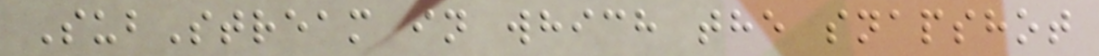SubStream in which the snapshot
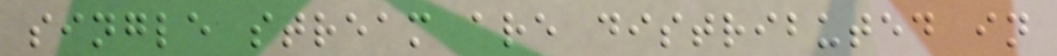single stream are distributed in
